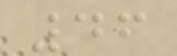46
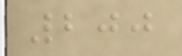200
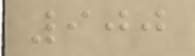900
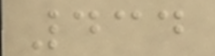434
